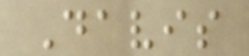Davis
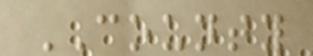COUNTY
